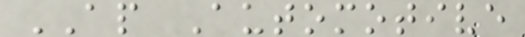AP Automotive
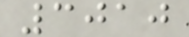3010
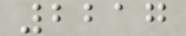2217
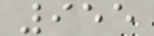955
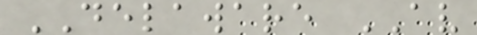DELAWARE AV
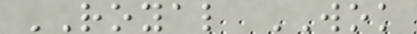ROYAL WOK
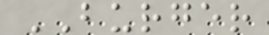BURGER
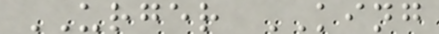URGER KING
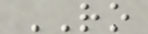RO
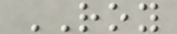ROY
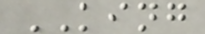KING
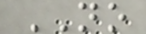NO
